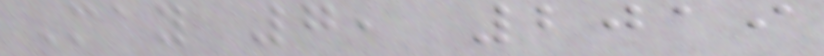May 7, 2019
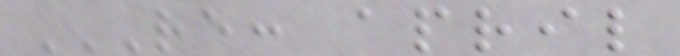RE: APRIL
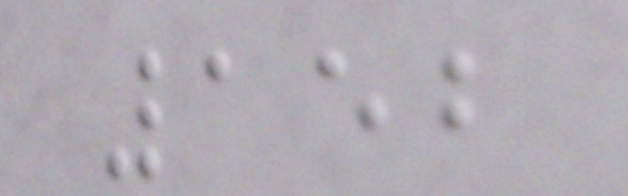152
